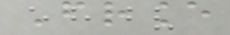France
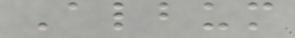Album
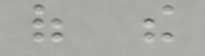of the
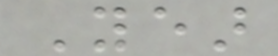Year
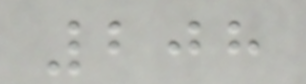208
